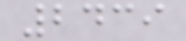2439
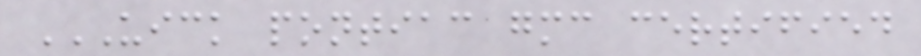UICK PONTIAC GMC CERTIFIED
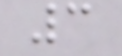3
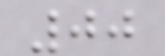00
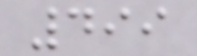499
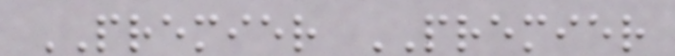PREMIER PREMIER
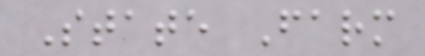State Farm
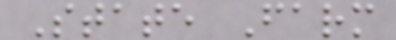State Farm
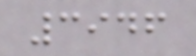3946
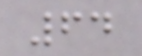64
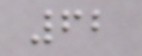62
